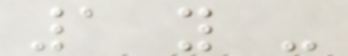1 y -
